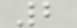2
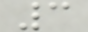3
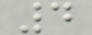4
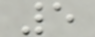5
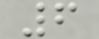6
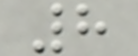8
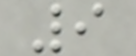9
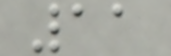11
